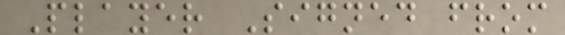Player Signed from
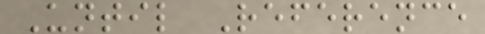Until Reference
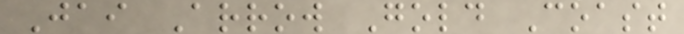Jai Arrow Gold Coast
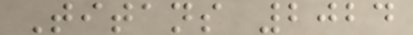Titans 2024
